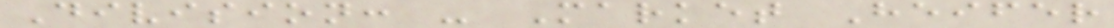Division: - Market Heifer
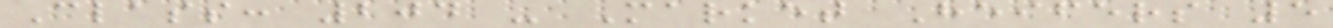Class: 204 - Market Heifers 5
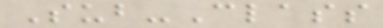Sub-Class
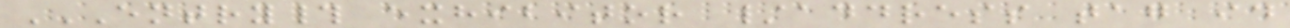ENTRY# EXHIBITOR /ADDRESS TAG ID
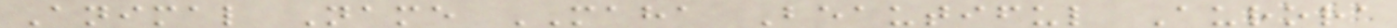Animal Name MAHA Beautiful Aurora
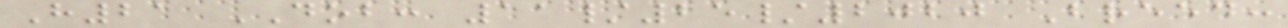H21 DOB: 11/25/2020 Breed:
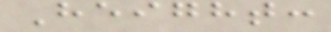Height:
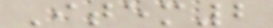Item2
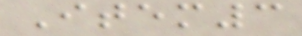Item3
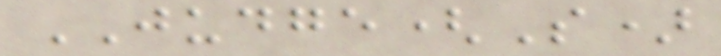JUDGE(S)
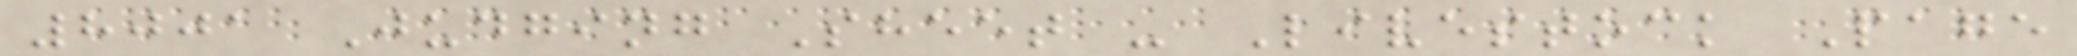8001 Judging Sheet - Livestock Page
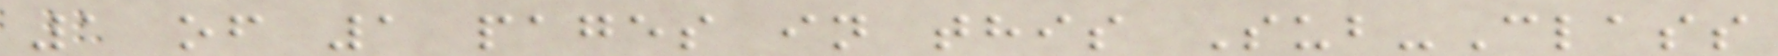1 of 1 pages in this Sub-Class
